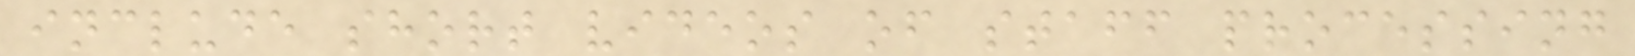include short videos of staff processing
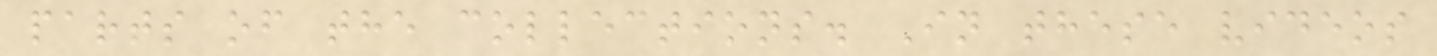parts of the collections. In these videos
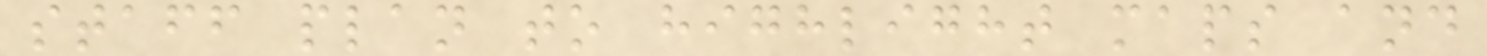staff plan to highlight maps and
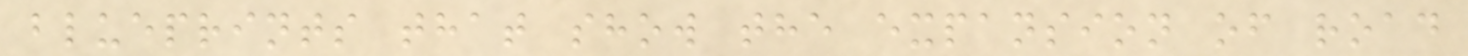blueprints that show the expansion of road
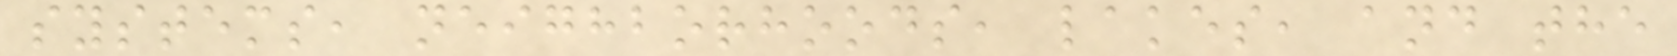systems, neighborhoods, lakes, and the
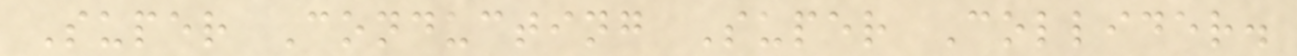Super Conducting Super Collider.
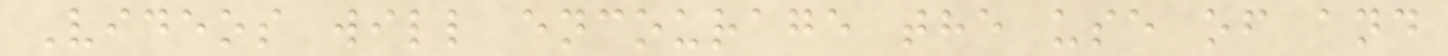Videos will encourage the use of and
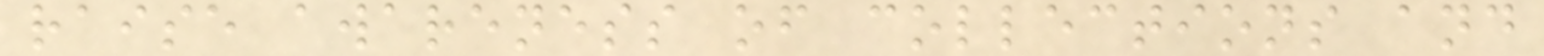raise awareness of collections and
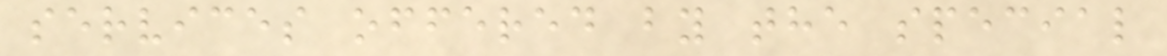services offered by the special
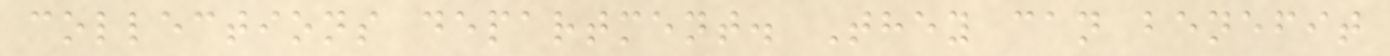collections department. They can benefit
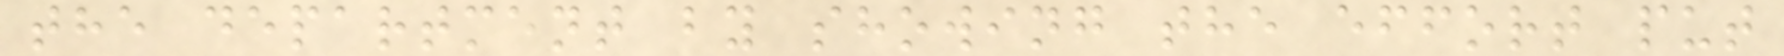the department by showing the effort put
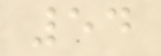54
